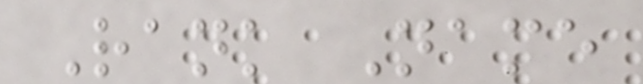Rank Name
